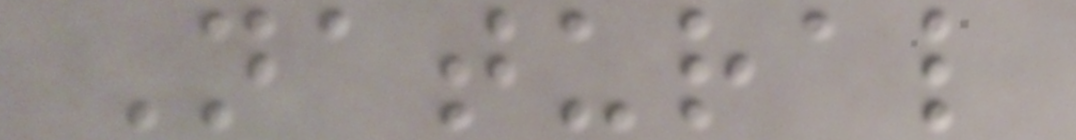Natural
